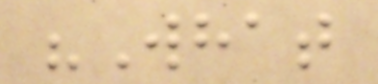"What
